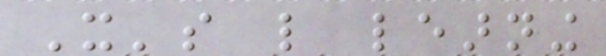It's like learning
